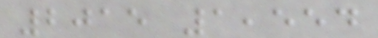2015 1,554
